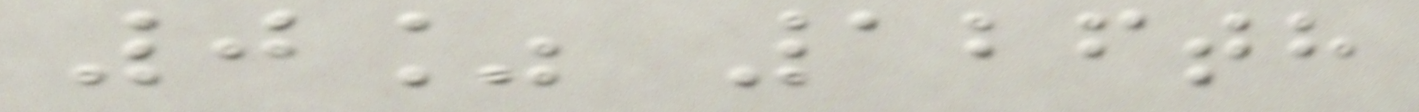0% 126th
